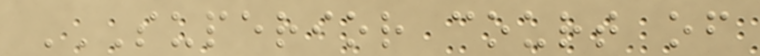SUPERIOR COURT OF
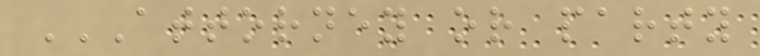ATTORNEY OR PARTY
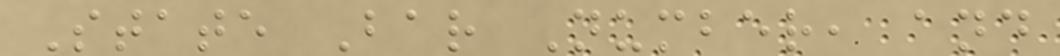State Bar Number, and
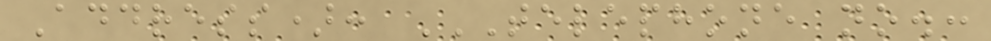Address): TELEPHONE NO.:
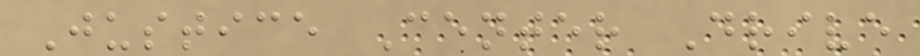Justice Center Drive
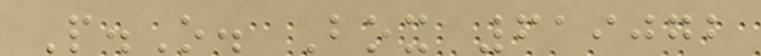P.O. Box 619072
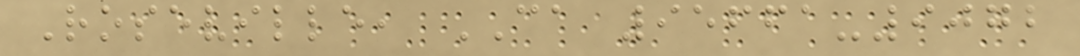Roseville, CA 95661-9072
